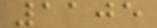1105
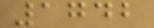1742
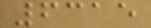6315
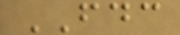FDC
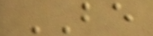BE
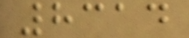8314
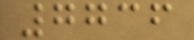7736
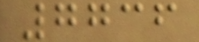7736
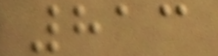813
